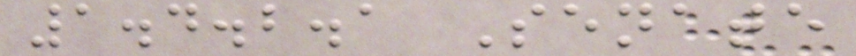1.4.2.1 Senate
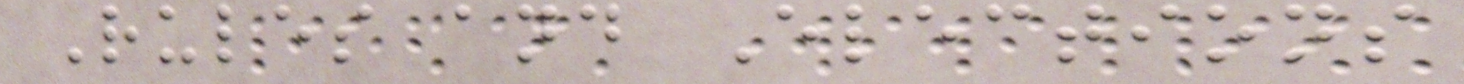Rules and Elections
